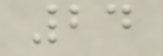24
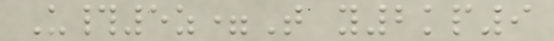U#5z=T y2kp9
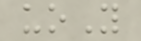uoY
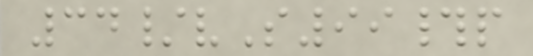34/vS99#p
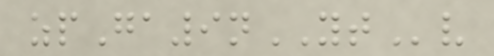zpGa9nYTv
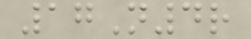17N4r
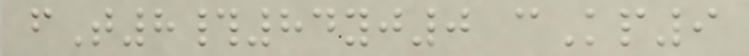fT8#84yj0 cKp9
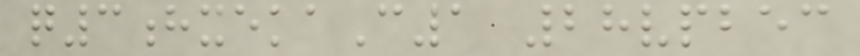q3hxekaC1 28vpbec
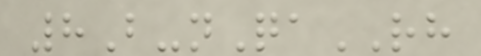8B-nQaRH
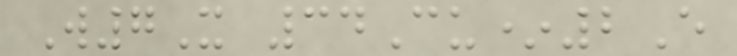W7X 34Cu*2E
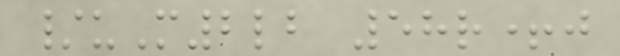/uM2lb 58r+j
